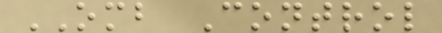OMB Control
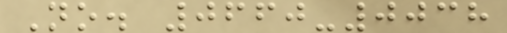No. 0660-0038
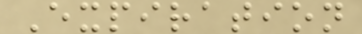Expiration
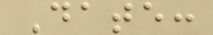Date:
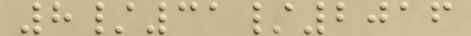8/31/2016
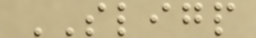SLIGP
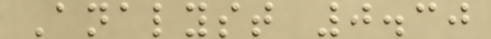Analyst 0.30
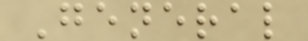General
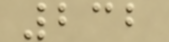232
